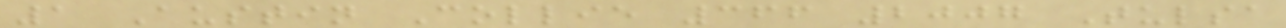1 Austin Collie 366 2007 Tulsa
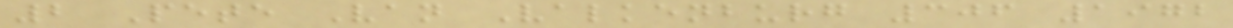2 Pete Van Valkenburg 306 1972
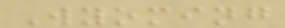Wyoming
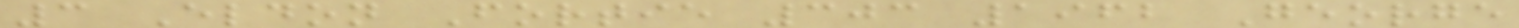3 Eldon Fortie 303 1962 George
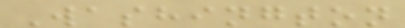Washington
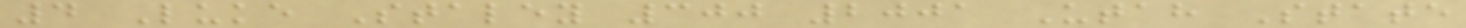4 Luke Staley 300 2001 Utah State
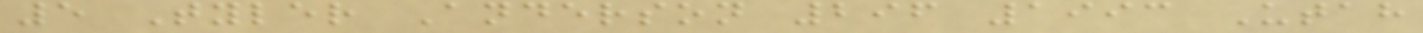5 Tyler Anderson 296 1993 Utah
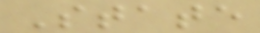State
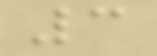3
